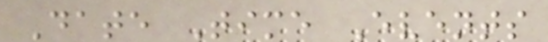Date Time Events
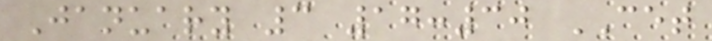January 3 17:30 CET
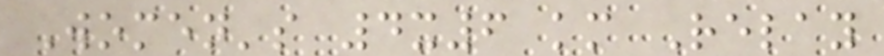Women's 4x6 km Relay
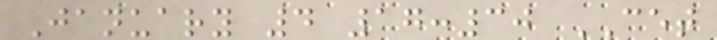January 4 17:30 CET
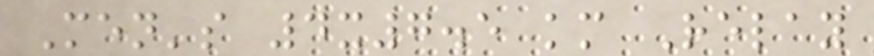Men's 4x7.5 km Relay
